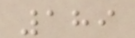189
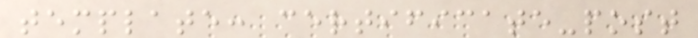template: certificate-post
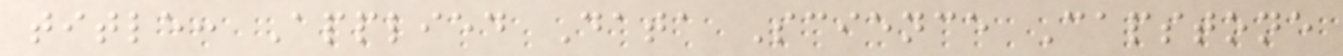title: Applied Data Science Capstone
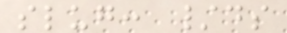slug: /ds
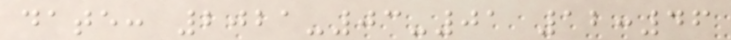date: 2021-03-01 12:46
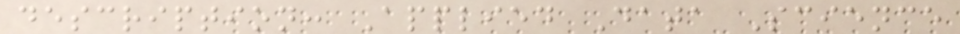description: Applied Data Science
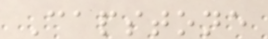Capstone
